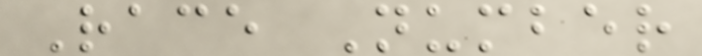Race Number
